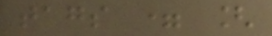tags = [
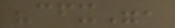"cfx",
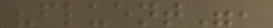"fluent",
